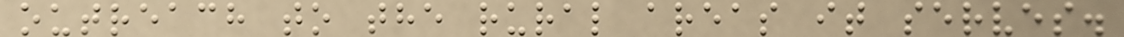outreach to the rural areas it serves.
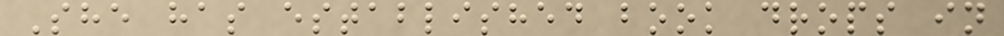She has established book drops in
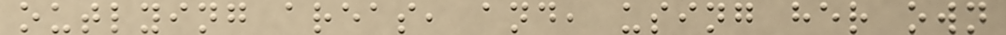outlying areas, and, using her own
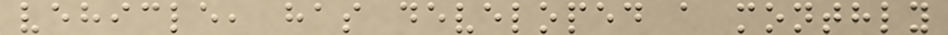vehicle, has developed a monthly
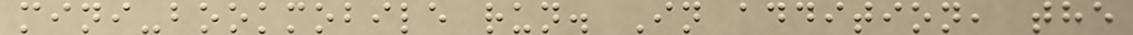mini-bookmobile run. In addition, the
